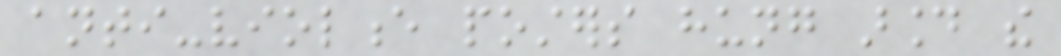anti-violence posters hung around the
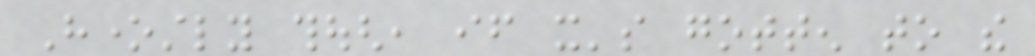Honestly though, if it's gotten to the
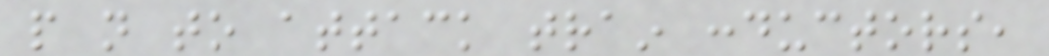people not to attack train conductors,
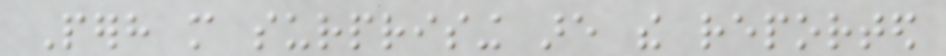Perhaps more surprising are the reported
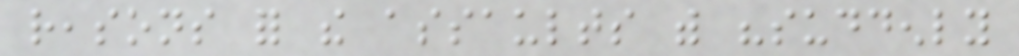reasons for the assaults with "suddenly
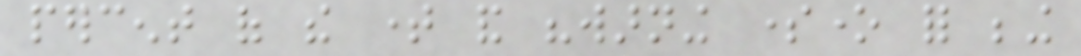percent of the time and "warning someone for being
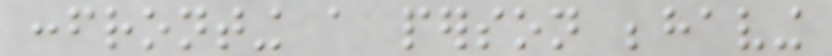confronting a person behaving
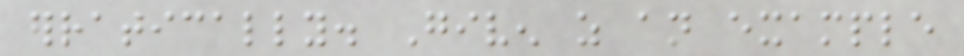erratically. Given as an example
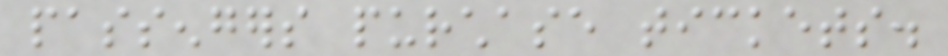passengers purchase tickets.
